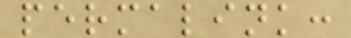permalink:
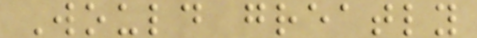Would greatly
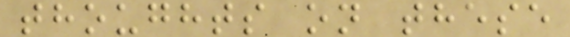thoughts on these
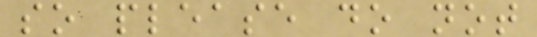so please do not
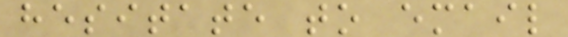hesitate to email
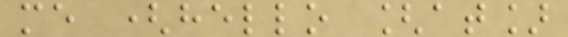me (hello [at]
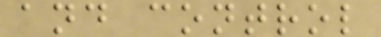and control
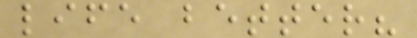life better?
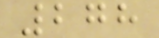278
